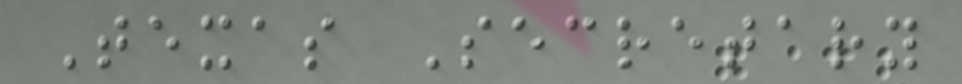Texas Secretary
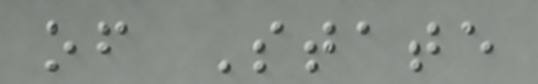of State
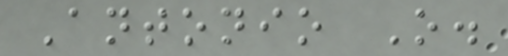Antonio O.
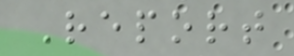Report
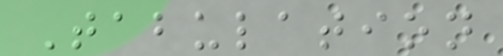Tabulation
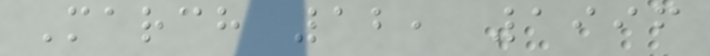March 12, 1996
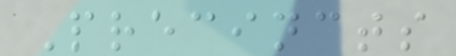Precincts
